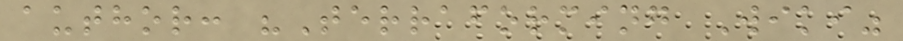author: "Terraforming Wiki"
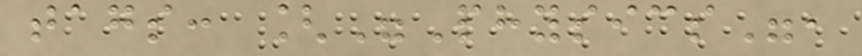tags: ["Physics",
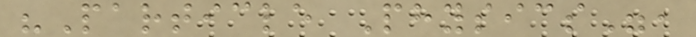"Particle Physics",
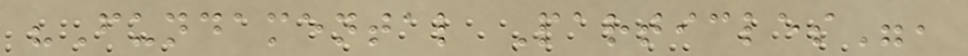"Fundamental Particles",
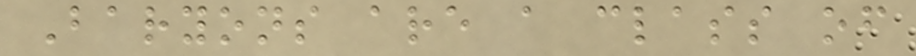Baryons are a class of
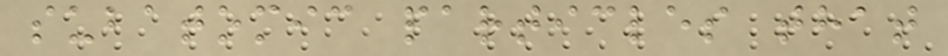subatomic particles that
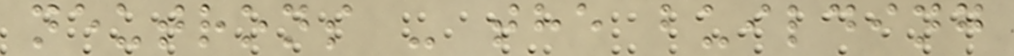neutrons - the building
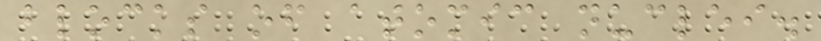blocks of atomic nuclei.
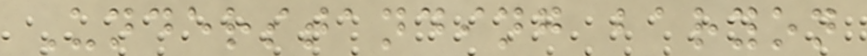Understanding baryon
